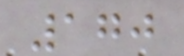170
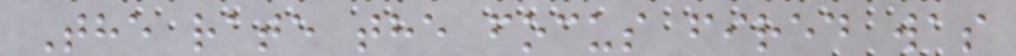The rate the focus fired was
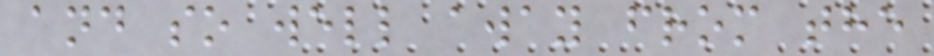and so well away from the
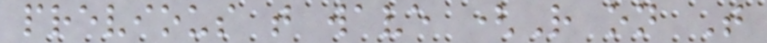previous t wave (R on T
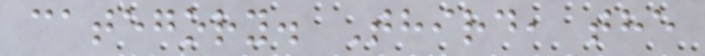category. Third, the
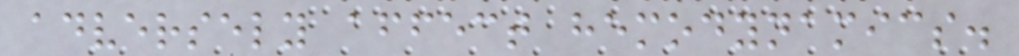adversely affect hemodynamics.
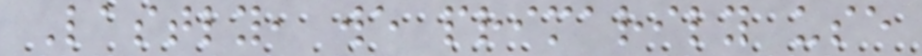Lastly, we primarily use
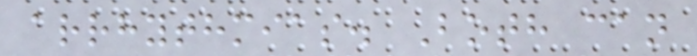arrhythmias. Both can
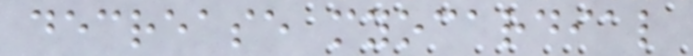decrease myocardial
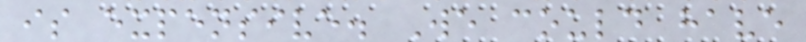is expensive. We could have
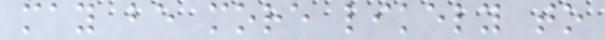may be more likely to
